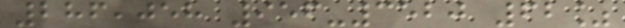286,058 956-3520 62%
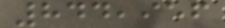844,956
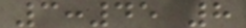3:45 8
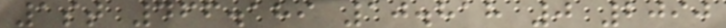1st 466.189 10.818 0 2090
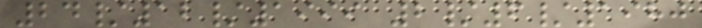24/12/1999 2/6/1980
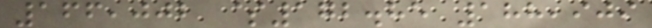166,002 $172.85 188,909
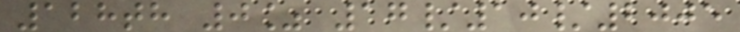128th 0% 17/10/2005
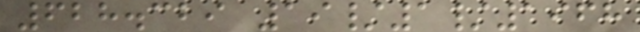628.329 19/1/1968
